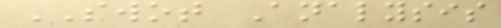SWOT Analysis
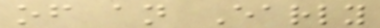of an Early
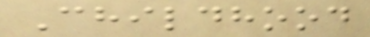Childhood
